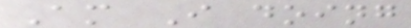Am I doing
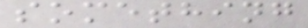something
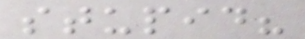stupid?
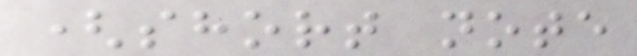(short note
